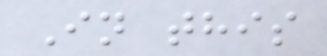In this
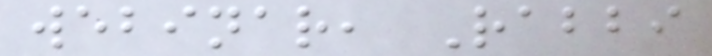webinar, Rabbi
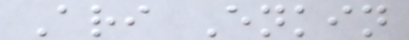Ari Enkin
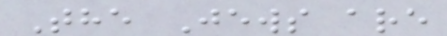The Jews are
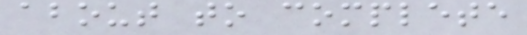about to complete
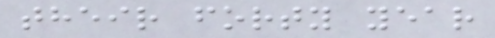their forty year
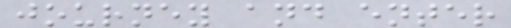journey and enter
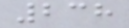238
